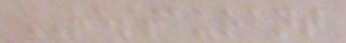RESTAURANT
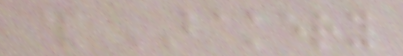& BAKERY
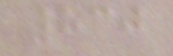830
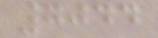7044
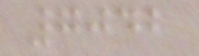7042
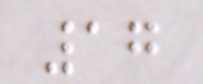17
